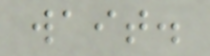wait.
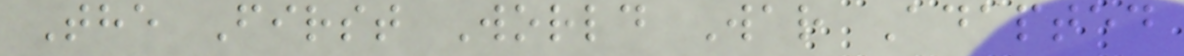The First World War Adapted
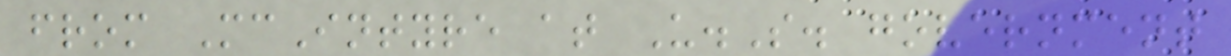from McIntyre at U.S. government
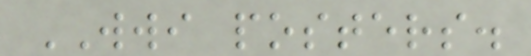WWI posters.
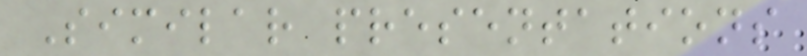Similar presentations
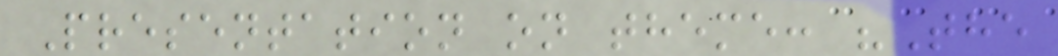Presentation on theme: "The
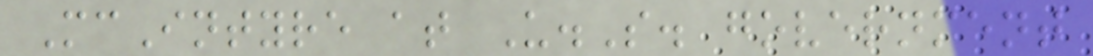McIntyre at U.S. government
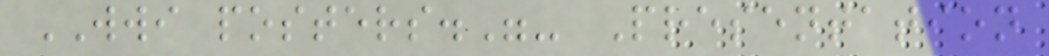WWI posters."- Presentation
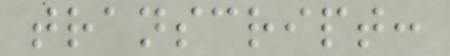transcript:
